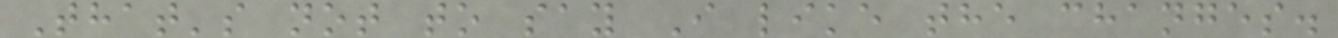That's not to say I like the changes.
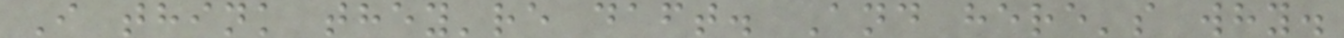I think they're daft. And here's why.
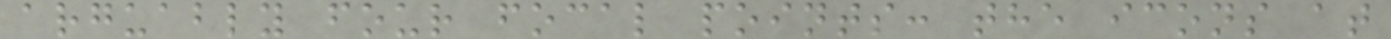arguably four focal points: the icons at
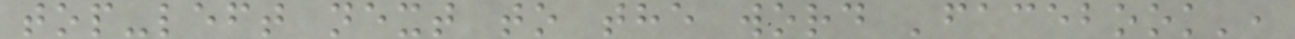top-left next to the word 'facebook',
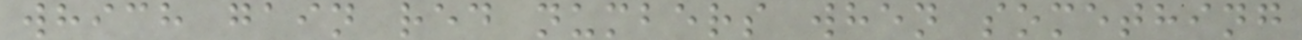which gain red numbers when something
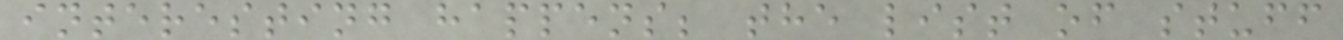interesting happens; the list of stuff
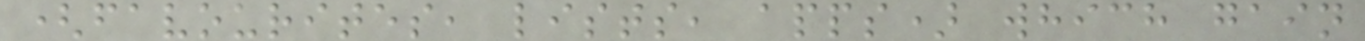(favourites, lists, apps) which gain
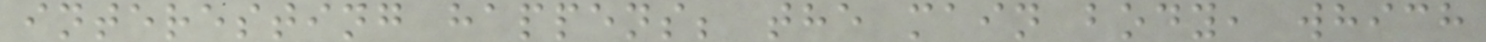interesting happens; the main body, which
